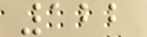122
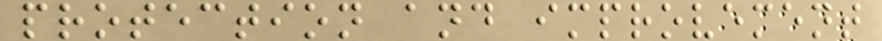protection and improvement
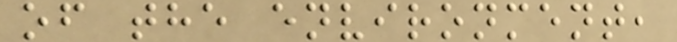of the environment,
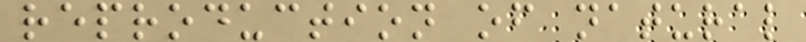reproduction of natural
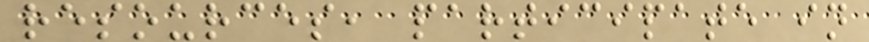resources, participate in
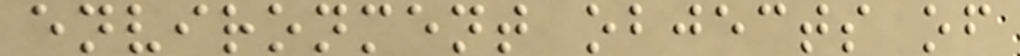environment objects of
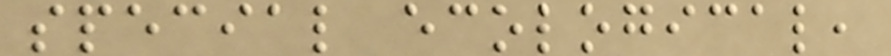special ecological,
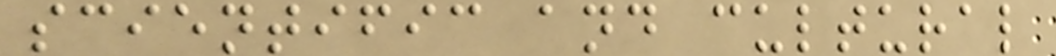scientific and cultural
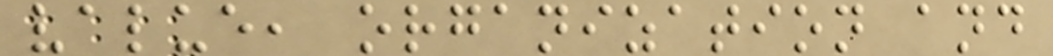value, organization and
